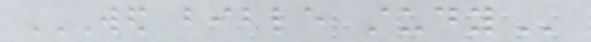WED BIBLE STUDY
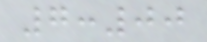7:00
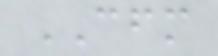CFM
